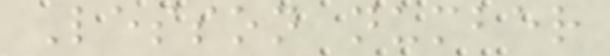Lesson number
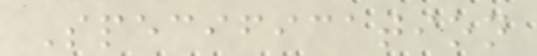Specification
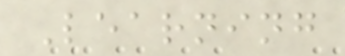Learning
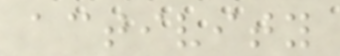activity
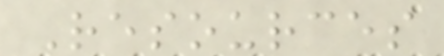Resources
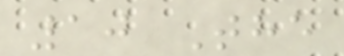10 The
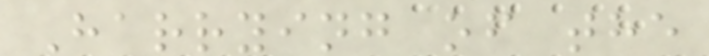Harrying of the
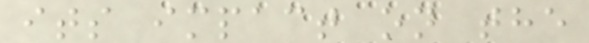its impact on the
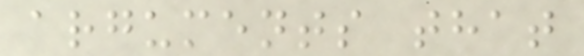arguments that
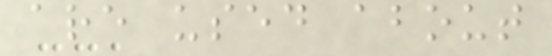are used about
